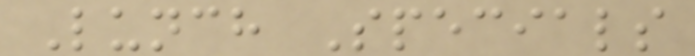Lunch Specials
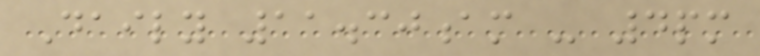Daily 11.30am - 4pm
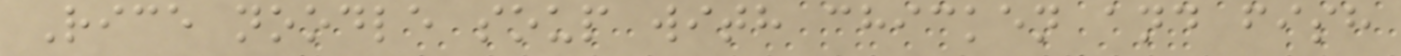Rice noodle soup with chicken and fish
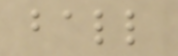ball
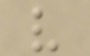v
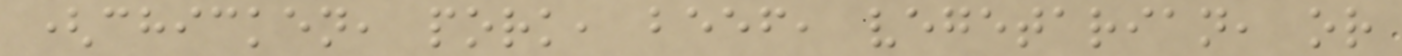(chicken, pork, beef, vegetarian, or
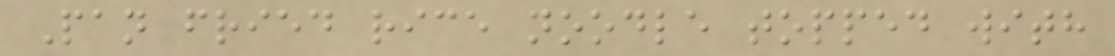Pan fried rice noodle topped with
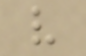v
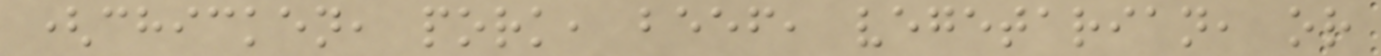(chicken, pork, beef, vegetarian, or
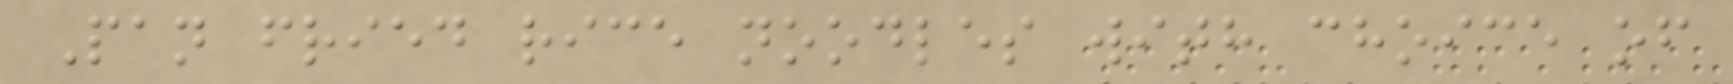Pan fried rice noodles with choice of
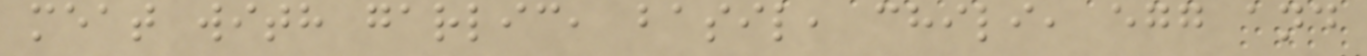meat with garlic, basil, chili, egg and
